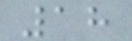18
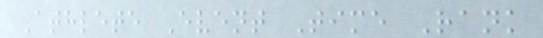Athlete Event Time Rank
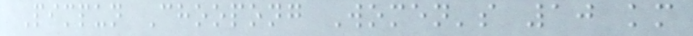Pimpun Choopong Women's 10 km
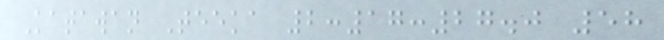Katawan Teeka 2:17:27.0 58
